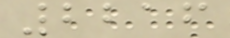2216
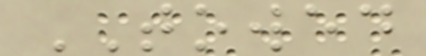TOWED
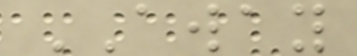AWAY
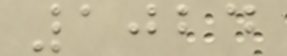1024
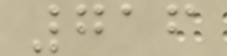716
